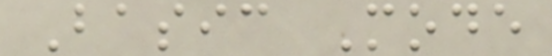Basic Mode
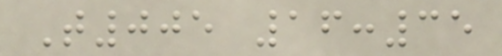T005 16:35
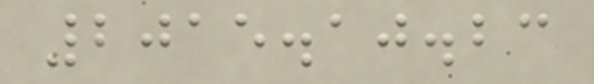2015.10.23
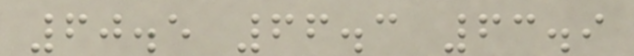60.5 66.3 63.9
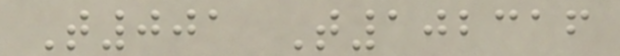T001 T102316
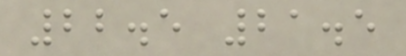22.5 21.5
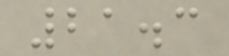21.3
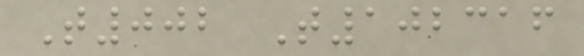T002 T102316
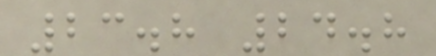23.8 24.8
